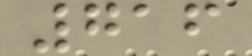716
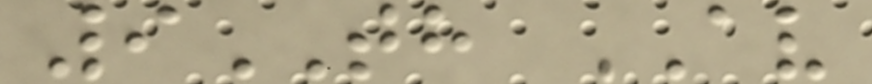9TH AV
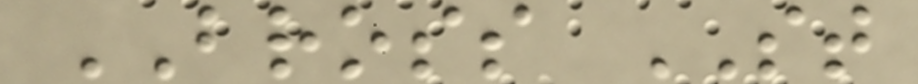BROSS ST
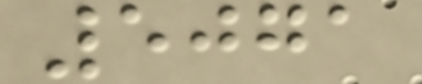5071
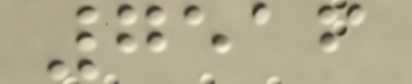7516
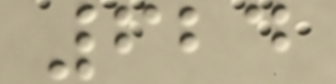624
